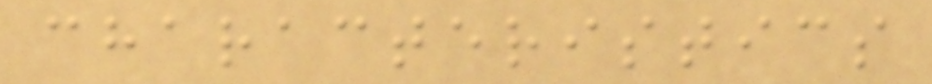characteristics
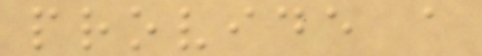provide a
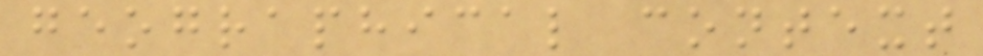geographical context
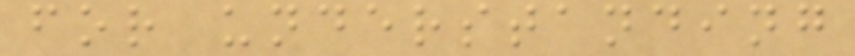for understanding
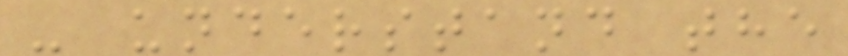- understand the
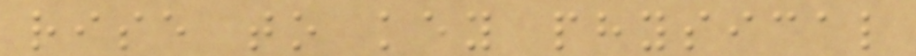rise to key physical
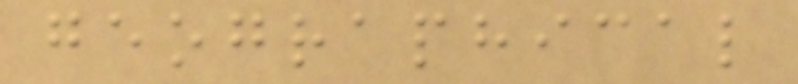geographical
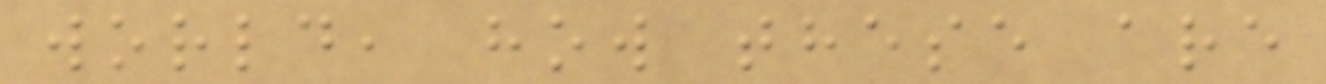world, how these are
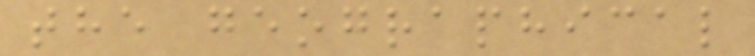the geographical
